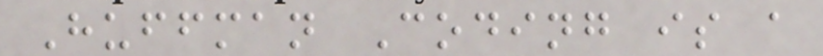Huffman Coding is a
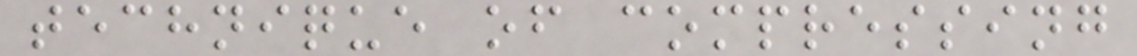technique of compressing
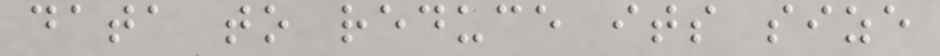data to reduce its size
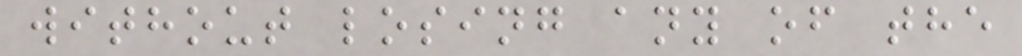without losing any of the
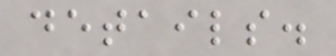details.
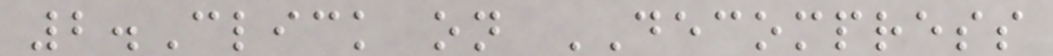2.Click on DECOMPRESS
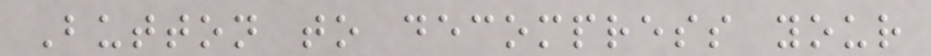Button to decompress your
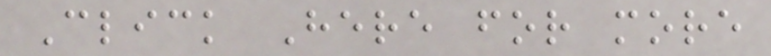Click Here for more
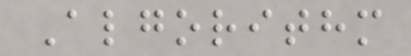Algorithm
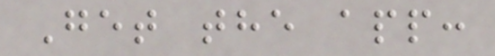Get the app:
